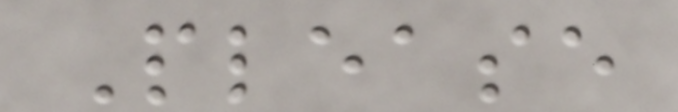Please
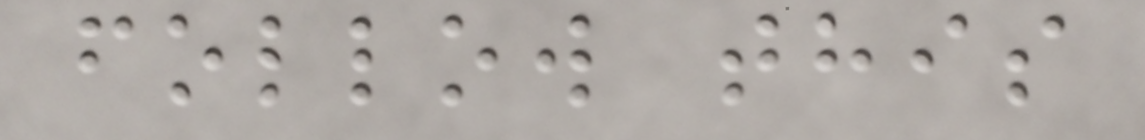follow this
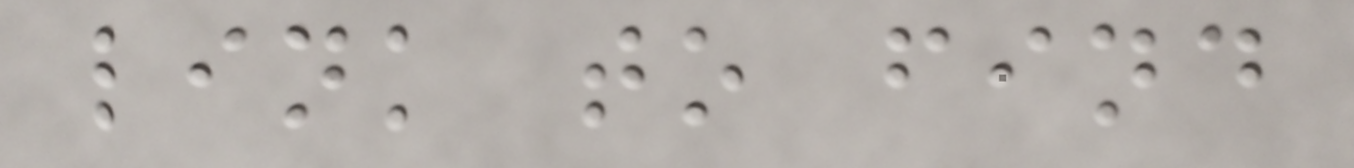link to find
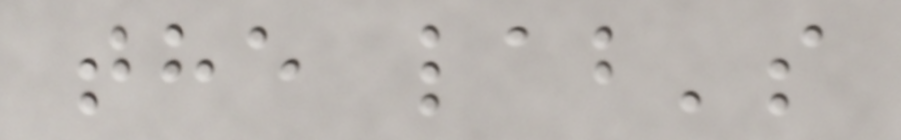the lab's
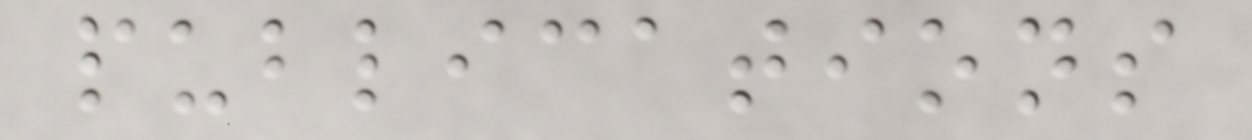publications
